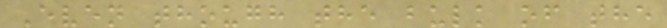Even though the bulk of the
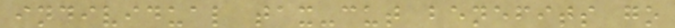individual tax-cut benefits go
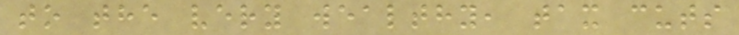to the very wealthy, tax cuts
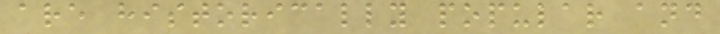are historically popular and
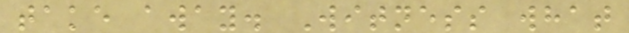take away. Witness what
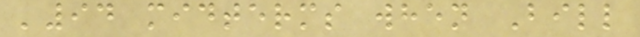'94 midterms when Bill
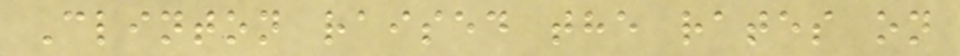Clinton raised the rates on
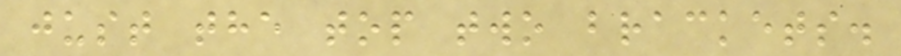just the top two brackets.
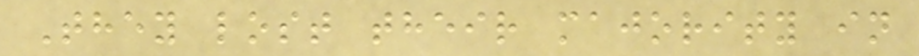They lost their majority in
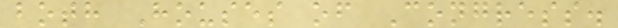both Houses of Congress.
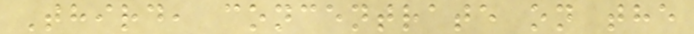Third, concentrate on the
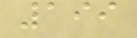199
